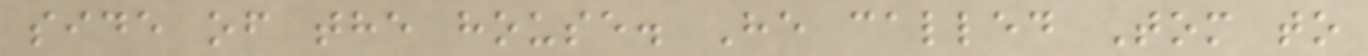side of the house. He called Tom to
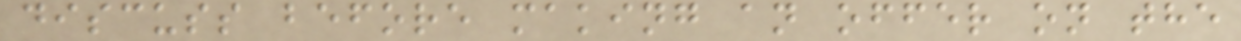discuss before making an offer on the
